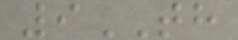9TH
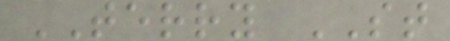TERRY ST
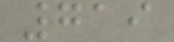719
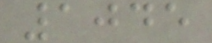1045
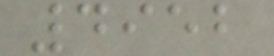4952
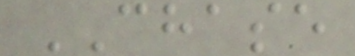CHASE
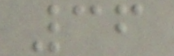36
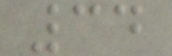34
